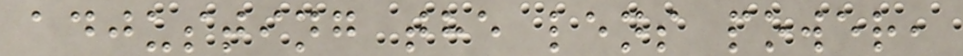adjusting the lens power,
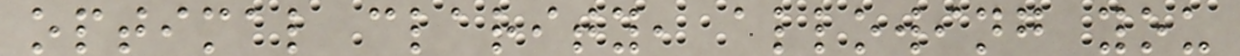optimal clarity, allowing you
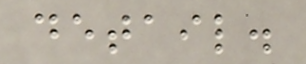detail.
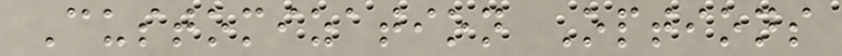Customization Options
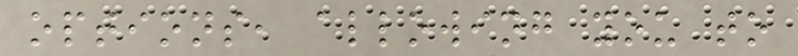options, allowing you to
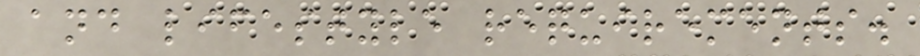and lifestyle requirements.
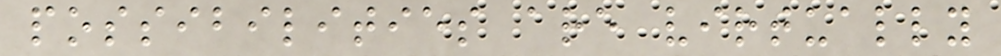possibilities are virtually
